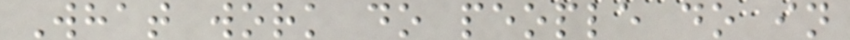What work do people do in
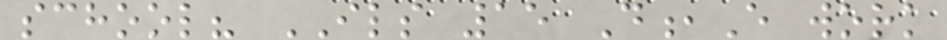school? ILS 15 D,E work
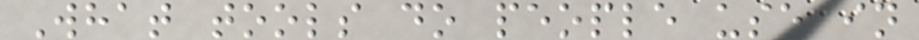What tools do people use in
